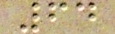64
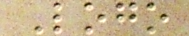Logo
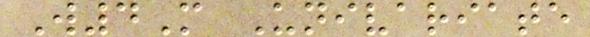W4M Univariate
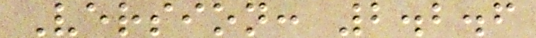Version: 2.2.6
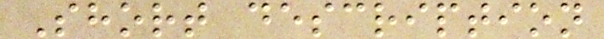Short description
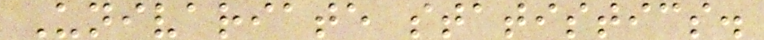Univariate statistics.
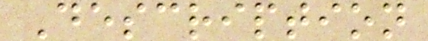Description
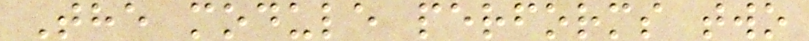The module performs two
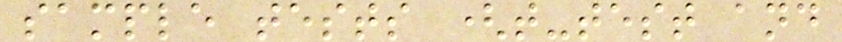sample tests (t-test and
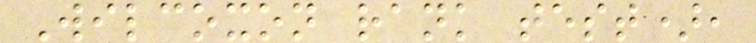Wilcoxon rank test),
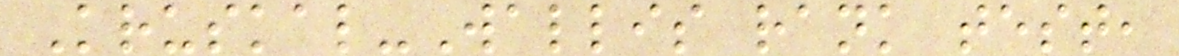Kruskal-Wallis rank test,
